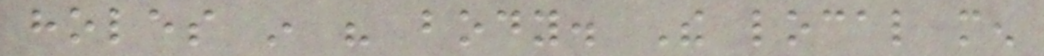holes in his body. The local men
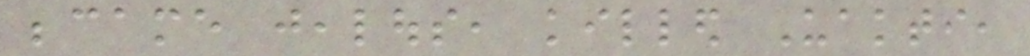became jealous, killed Uakti,
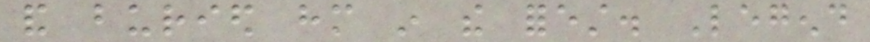and buried him in the forest. Legend
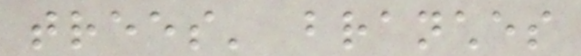trees' branches
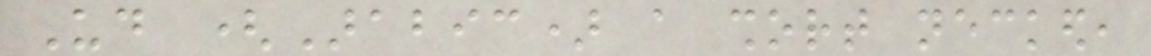Ud (Arabic) a short necked,
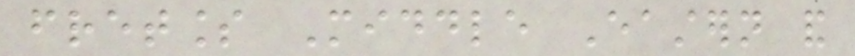fretless Middle Eastern and
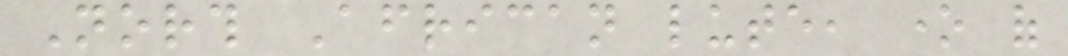North African lute, one of
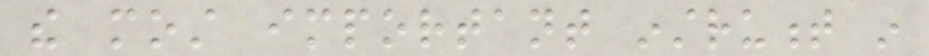the most important instrument in
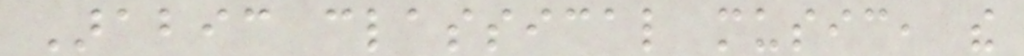Arabic classical music, the
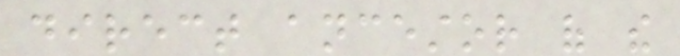direct ancestor of the
